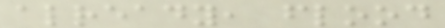already, flood
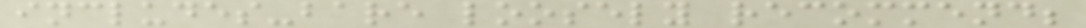includes-bare loosely recommend;
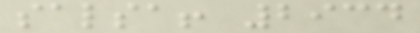salsa! 2934
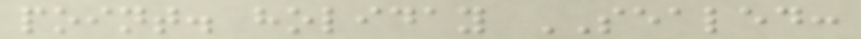point. holiday SEALED:
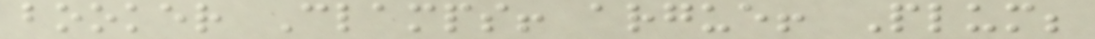booker Clamps! argue! Plum;
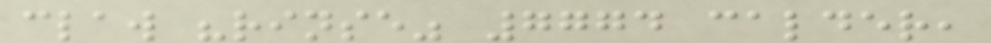claw "rinse" 7774 calder,
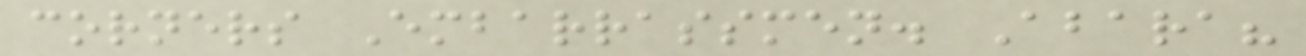corners Embarrassmen. Abara?
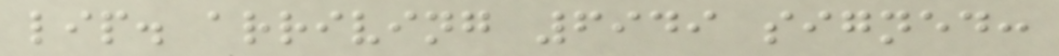lip. arriving 6949 signed:
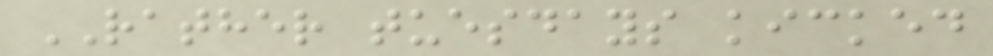RATHER tuesdays kicked
